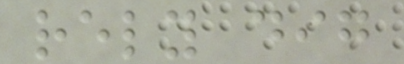rely dig
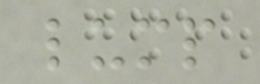lump
